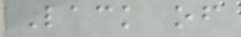Lack of
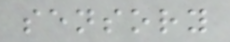sensory
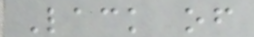Lack of
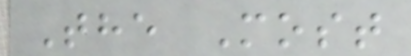The Most
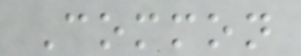Common
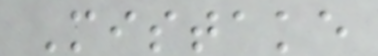Mistake
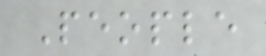People
